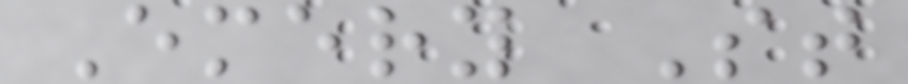Emery St
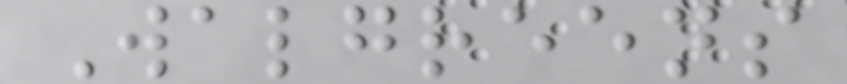Walgreens
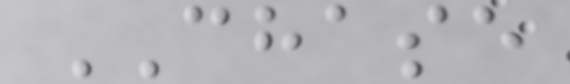CHASE
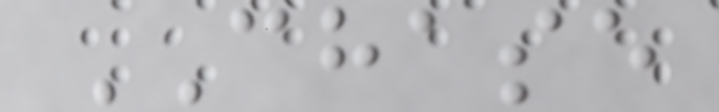CHASE
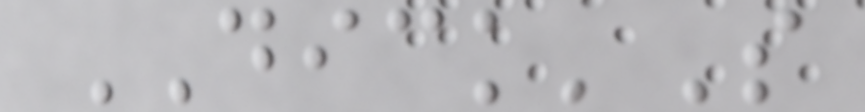DICK'S
